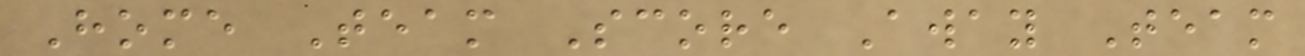Home Team Score Away Team
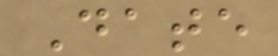Date
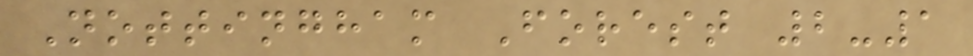Nottingham Forest 2-1
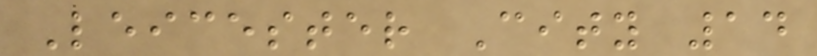Leicester City 14
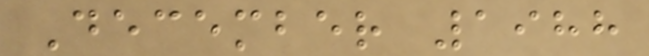December 1988
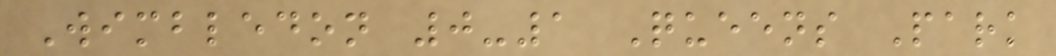Wimbledon 0-1 Queens Park
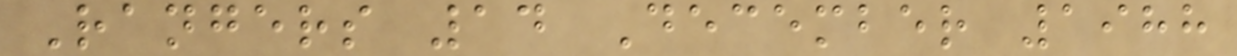Rangers 14 December 1988
